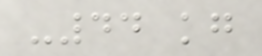-44 kg
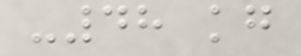-48 kg
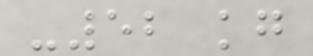-52 kg
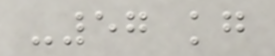-57 kg
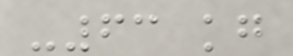-63 kg
